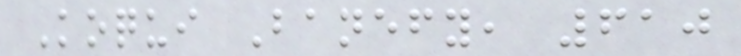Koqui Banefy, 610
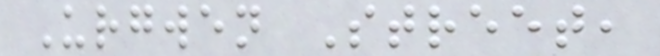Urgwen Street,
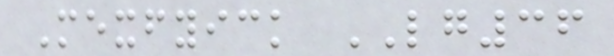Mexfyick LG36
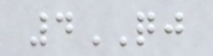4QJ
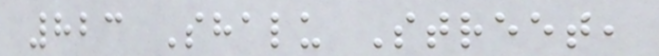823 Shalu Street,
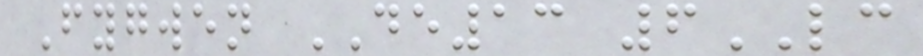Fygwen DE13 6LC
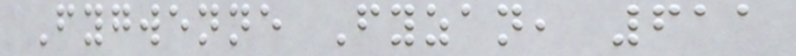Fygwenne Fyzan, 611
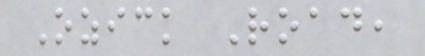Ozick Road,
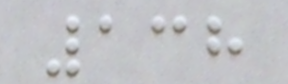138
